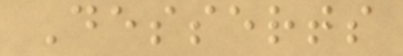Desserts
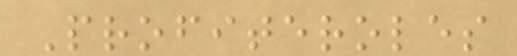Profiteroles
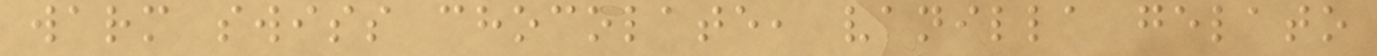warm swiss chocolate, vanilla gelato
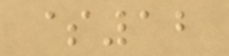$12
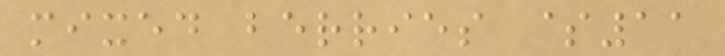mixed berries $11
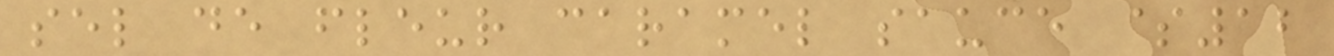sel de fleur caramel sauce $12
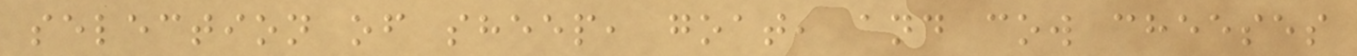selection of sheep, goat, and cow cheeses
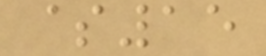$15
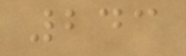243
